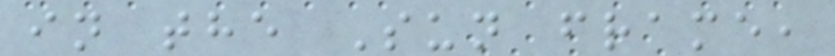in the Sun frame,
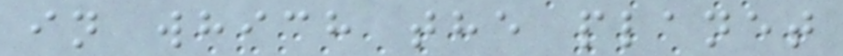in which the planet
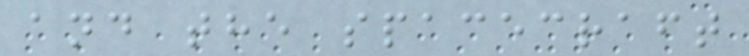and the spacecraft
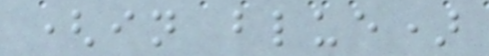(in blue)
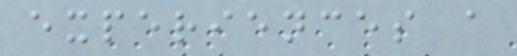experiences a
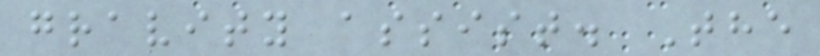gravity assist. The
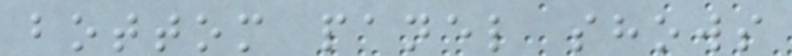bottom panel shows
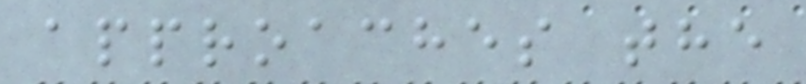approaches the
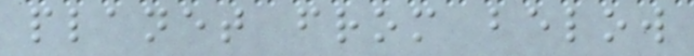planet from below
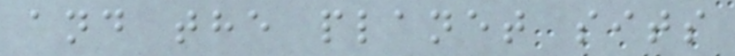and the planet sits
